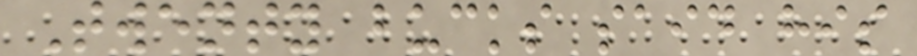Twenty bucks said his
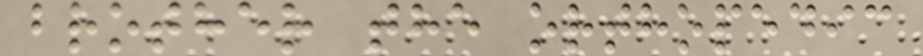brother the orthopedic
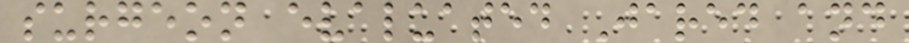surgeon evaluated Jared and
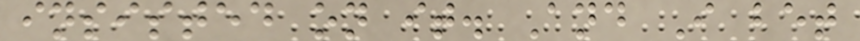insisted on it. And I bet
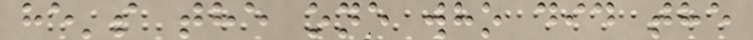he's the one who did the
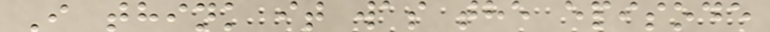I think it was the episode
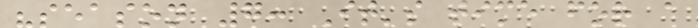"season 7: It's time for a
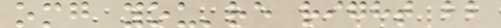omg you're right bb
